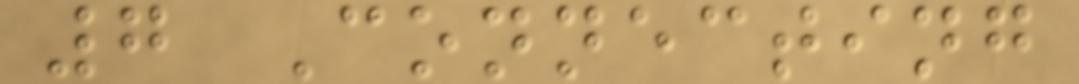7 Connecting
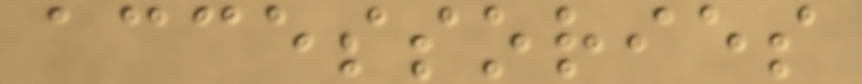accessories
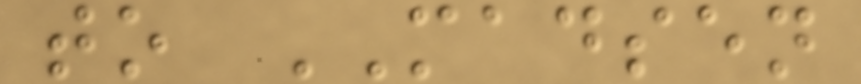to MADSEN
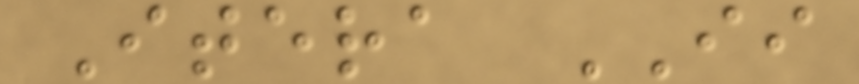Itera II
